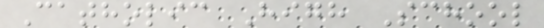Catholic High School
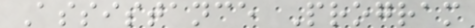Assistance Program
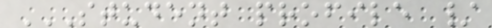STUDENT PROFILE /
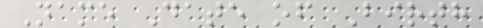Name Date of Birth
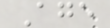Age
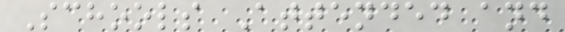Schools Attended and
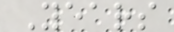Years
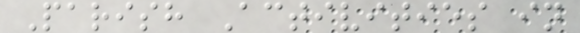Parish Activities in
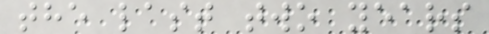the last two years
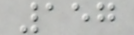157
